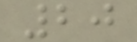20
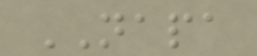NAPA
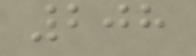208
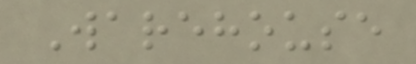Warehouse
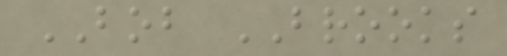BOB BROOKS
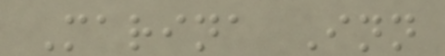Marina Inn
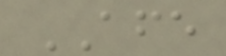AFE
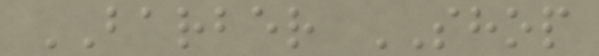BARBER SHOP
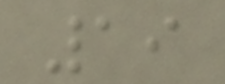19
